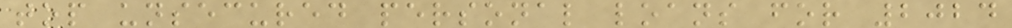top unsecured personal loans for 2024
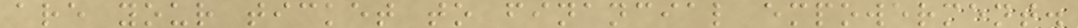are your ticket to financial empowerment.
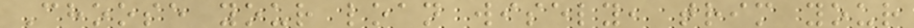Choose your loan wisely, trim your
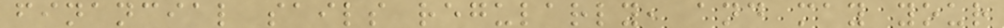financial sails regularly, and may your
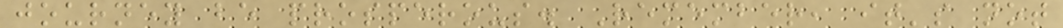journey be prosperous. Remember, it's not
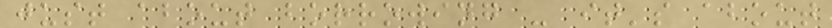just about borrowing - it's about
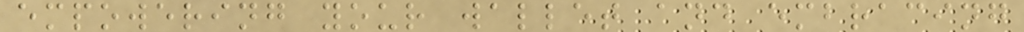empowering your wallet and embracing
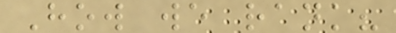How we rank?
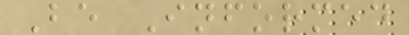Be Informed
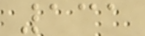131
